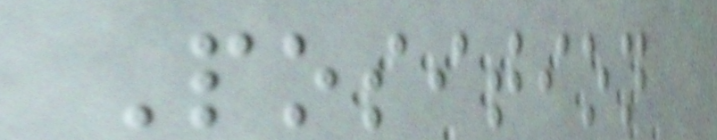Position
